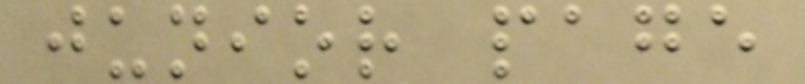junior page
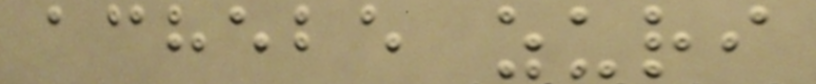achebe zuri
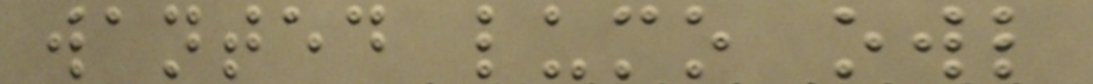wanted lumo owl
